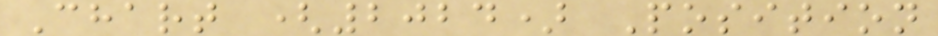Chart (2024) Position
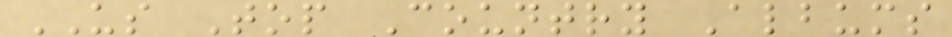US Top Country Albums
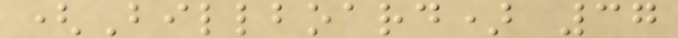(Billboard) 37
